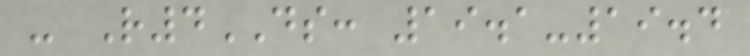- R4DS: 19.1-19.4
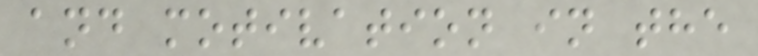and motivation in the
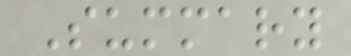Summary
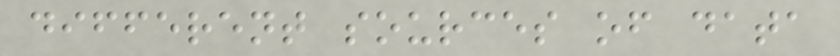different sources of data
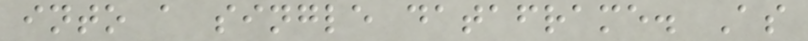into a single dataframe. As
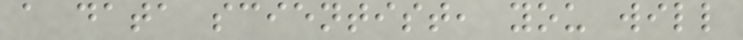a data scientist, you will
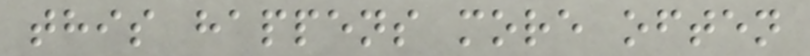this happens more often
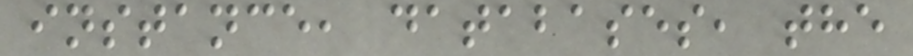instance, databases, the
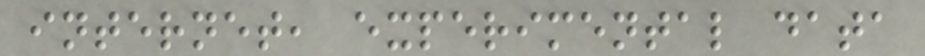internet, experimental data
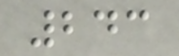243
